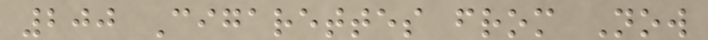200 Cigarettes from Now
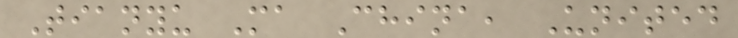Tianyu Ma China, United
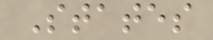States
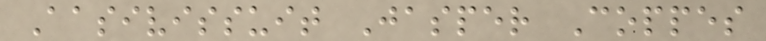Aasivissuit Jasper Coppes
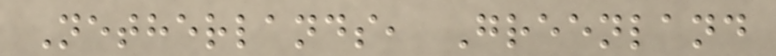Netherlands, Greenland
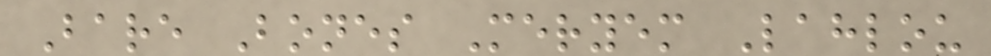Bare Bones Meryem Lahlou
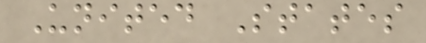United States
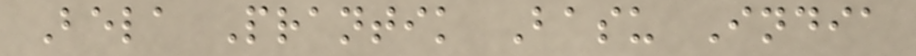Bela Prantik Basu India
